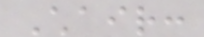Chair:
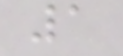1
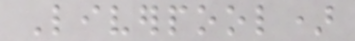Liverpool)
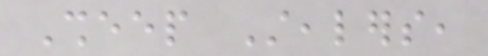Sheep Stealers,
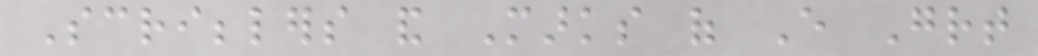Scribblers and Marks of Every Great
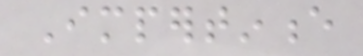Impertinence
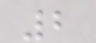2
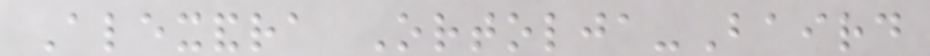Alexandra Ortolja-Baird
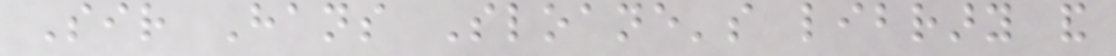Sir Hans Sloane's library and
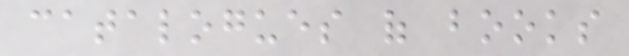catalogues of books
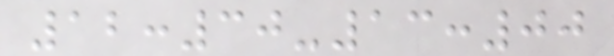12:30-13:00
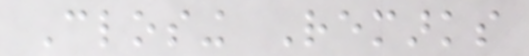Closing Remarks
